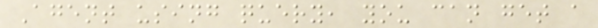Agent using query, you can get a
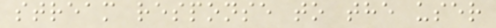stream response to the user
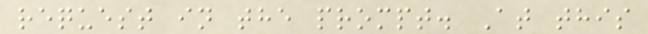request in the prompt. At this
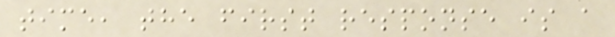time, the first response is a
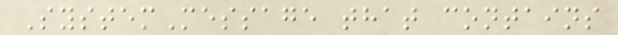SystemMessage that contains
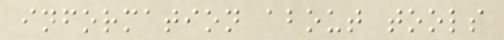information about tools
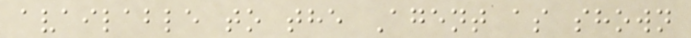available to the Agent as shown
